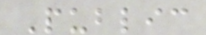Public
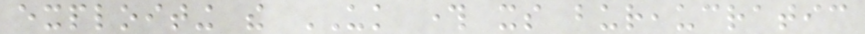exploiting the UK through its bureaucratic
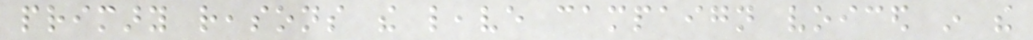primary reasons the leave campaign voiced in the
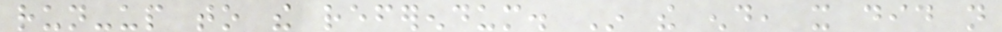run-up to the referendum. In the end, it did not
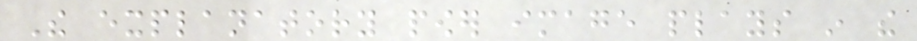The explanatory power image plays in the
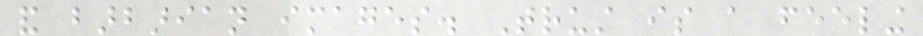and barbarian images. Trust is a feeling
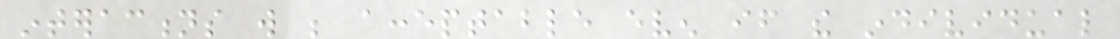interactions will be acceptable even if the individual
